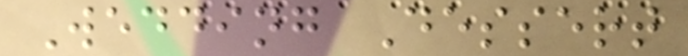Wedding Dessert
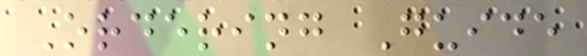Ordering Guide
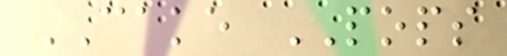CAKE POPS
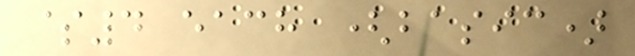$4 each (basic)
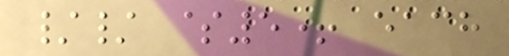// $5+ each
